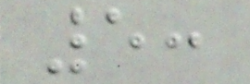5:
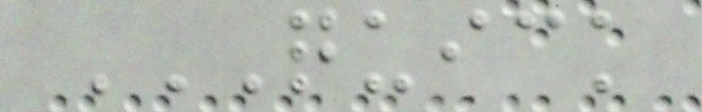QUICK
